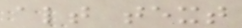alt text
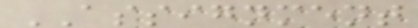ASSIGNMENT
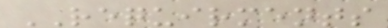REQUIRMENTS
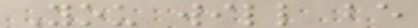You will be
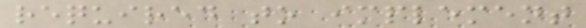required to implement
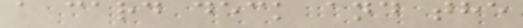a card deck and the
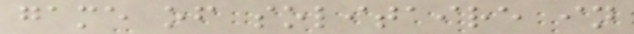game of solitaire in
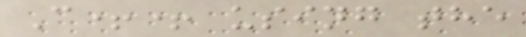C++ using the
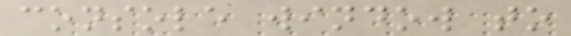console window to
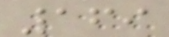169
